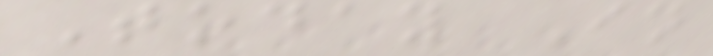Today In
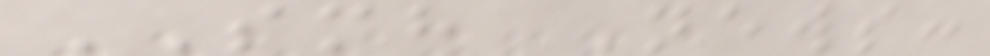SMH News:
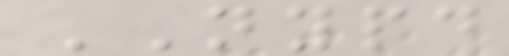NYPD
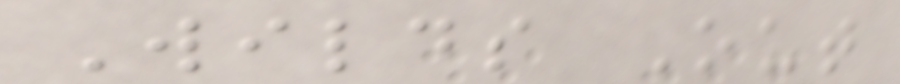Wilds Out
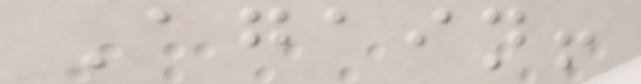Again!
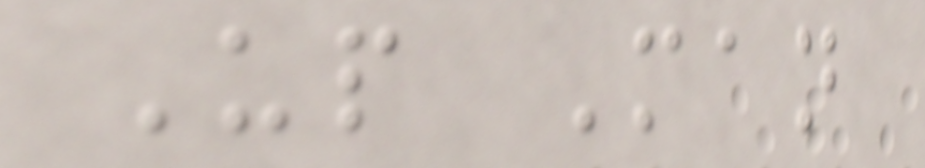Up Man
